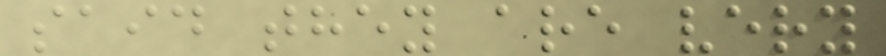said they are very
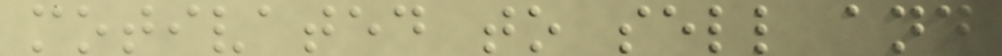motivated to sell and
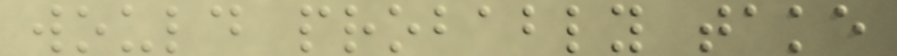would probably take
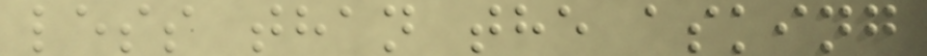less than the asking
